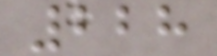228
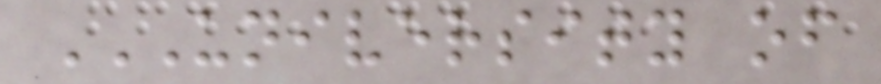UNIVERSITY OF
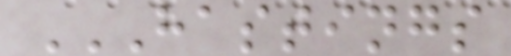HASTINGS
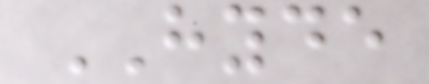HYDE
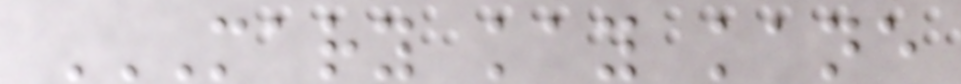MARY KAY KANE
